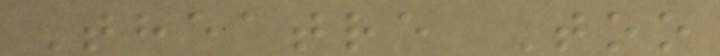Theatre Too
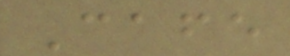Cafe
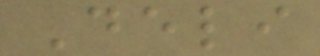Deli
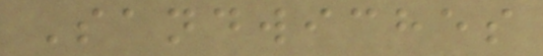Sandwiches
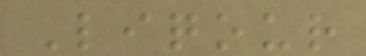Liqour
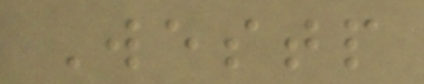Westp
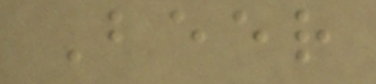Beer
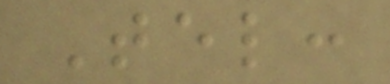Tel:
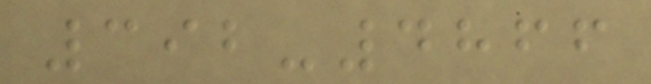392-4866
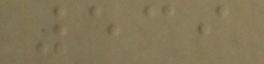539
